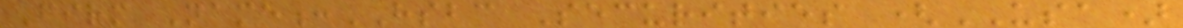Firm Name:HSBC Securities (USA)
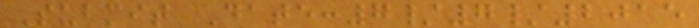Submit Date:7/7/2015
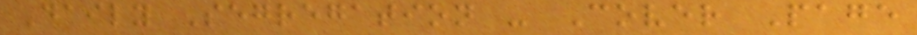Daily Segregation - Cover Page
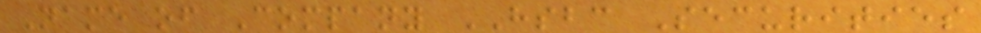Name of Company HSBC Securities
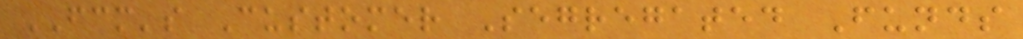FCM's Customer Segregated Funds
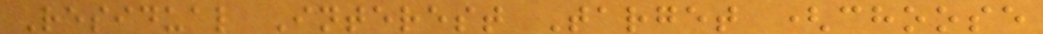Residual Interest Target (choose
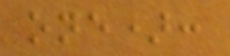one):
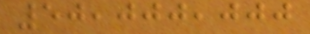50,000,000
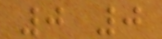0 0
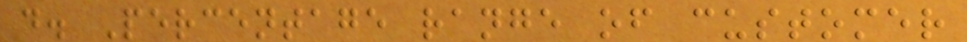d. Percentage range of customer
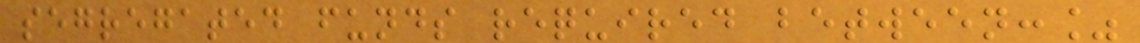segregated funds required between:%
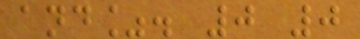and%. 0 0
